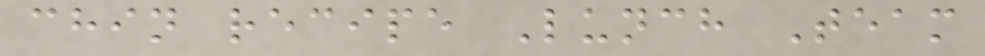chin recipe Lunch Team
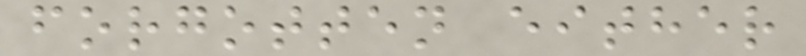forgotten either
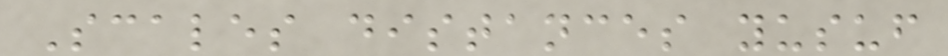Scales distances yusuf
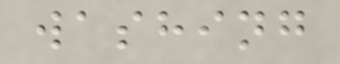washing
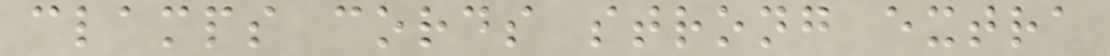clamps cords strong extra
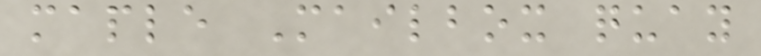maple Mailbox quay
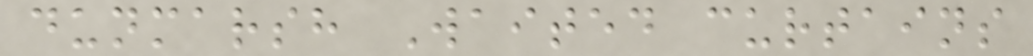dunmarsh Waited curtains
